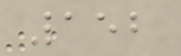152
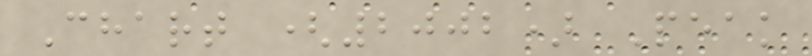Chart (2002) Peak
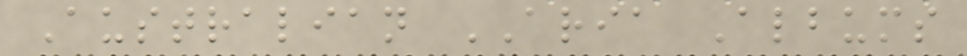Australian ARIA Albums
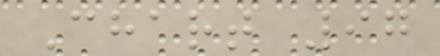Chart 97
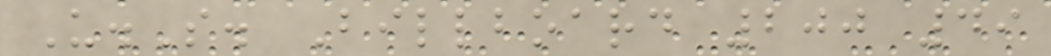U.S. Billboard 200 49
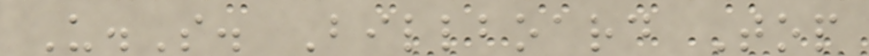U.S. Billboard Top
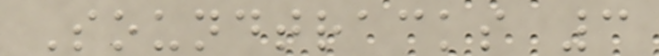Soundtracks 3
